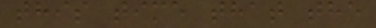this time that the
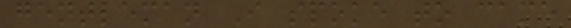gentleman I spoke to came
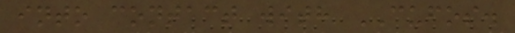into contact with CUFOS.
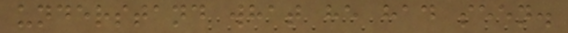understand what he had seen.
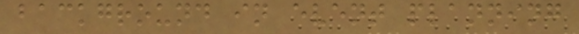background in event planning
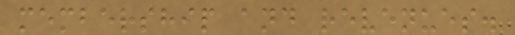membership and revenues.
